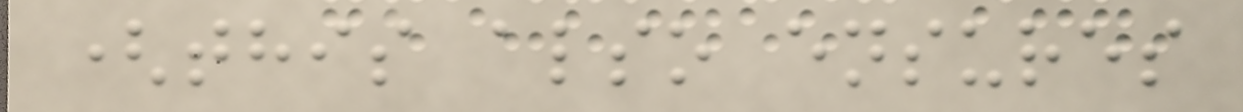(this also ensures
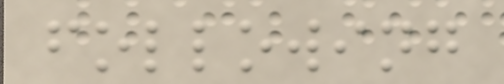following
